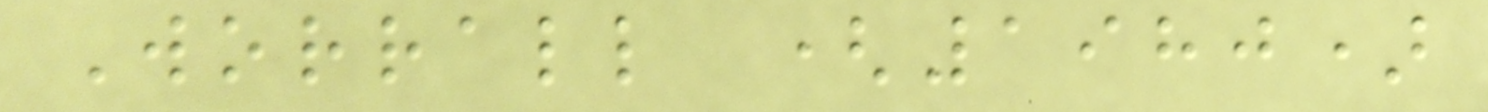Worrall (1980)
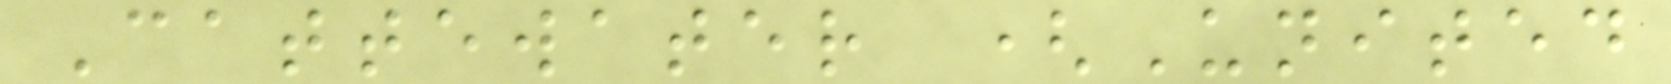Cattewater (United
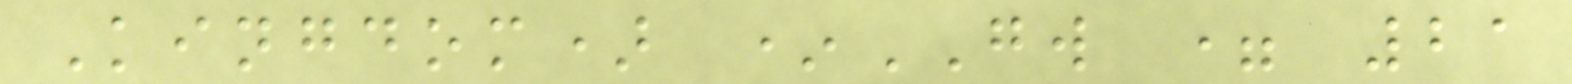Kingdom) *GW = 21
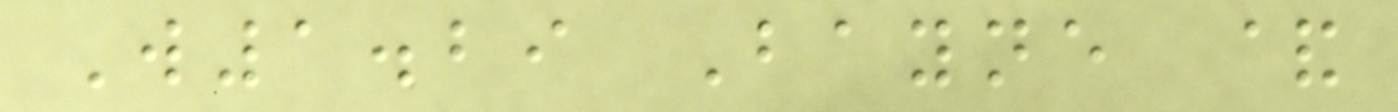W1.29 Bayne &
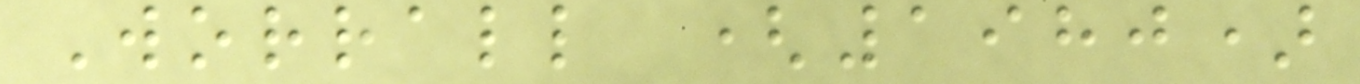Worrall (1980)
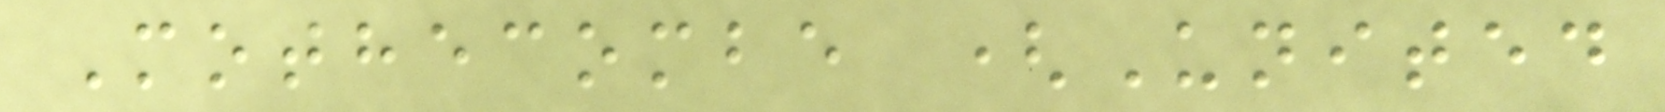Mothecombe (United
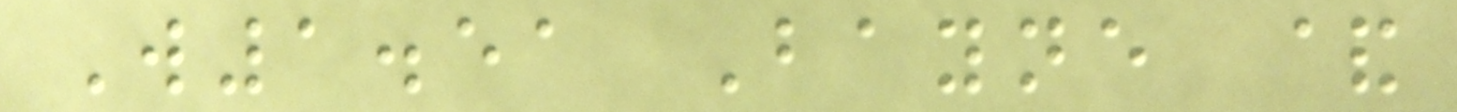W1.51 Bayne &
